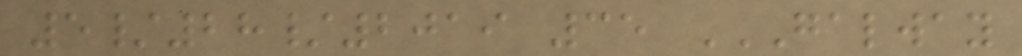5/28/2019 35 GALWAY
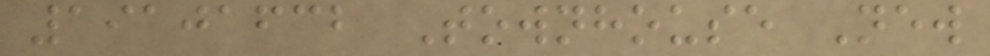19101632 Townhouse New
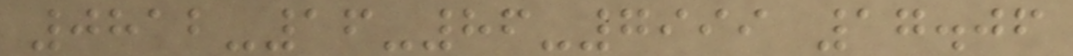0812-16-86-7999 17.06
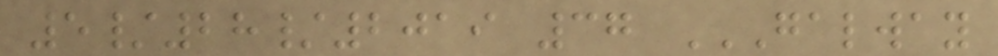5/28/2019 37 GALWAY
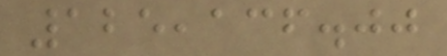125,136.00
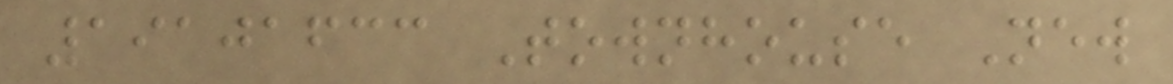19101633 Townhouse New
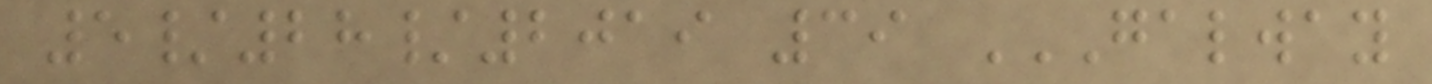5/28/2019 39 GALWAY
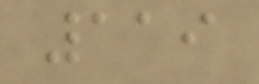119
